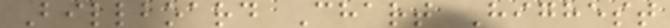Billboard Chart Highest
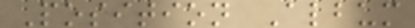Position Album
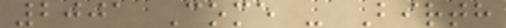2001 Come - Birth
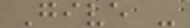Give -
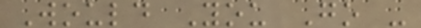Would You Go -
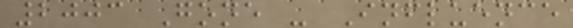2003 Gone - Influence
